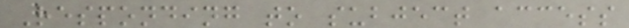Responding to subject access
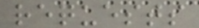requests
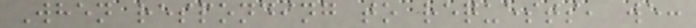When responding to requests, we:
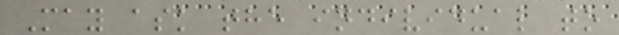May ask the individual to
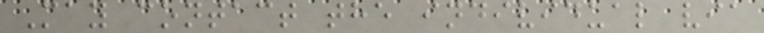May contact the individual via
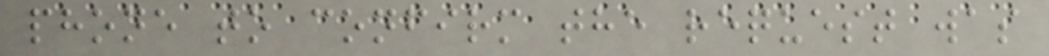phone to confirm the request was
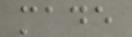made
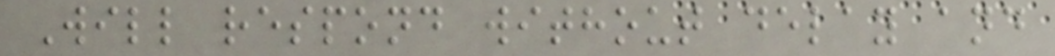Will respond without delay and
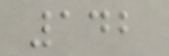142
